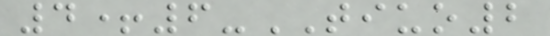4+6-TIUO2
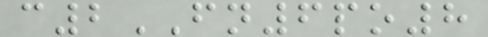c2FN6po8
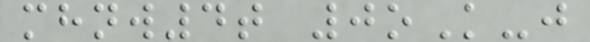mhnw4t 0oK-j
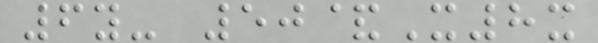6y- 50&X8x
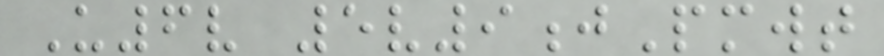U6v 5v9jPmwt
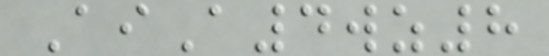AiA4wz8
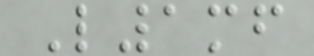L1mf
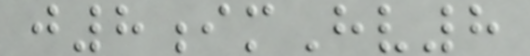j8imHv8
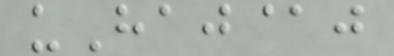uHaj@j
